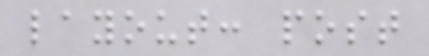layout: post
